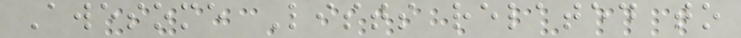Awesome Lists related to
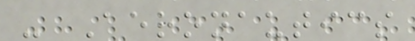- Aeronautics
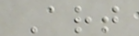Art
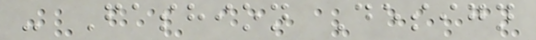- Fashion Design
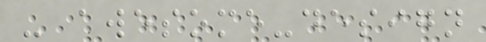- awesome-design
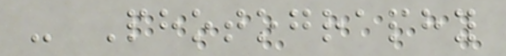- Photography
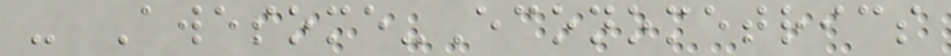- Awesome-Econometrics
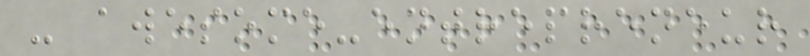- awesome-entrepreneur
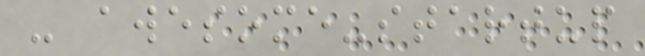- awesome-startup
